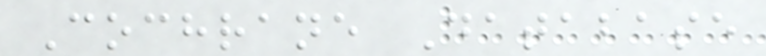Cochrane Database
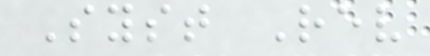Syst Rev
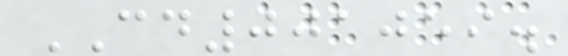CD001059.
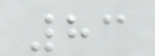83
